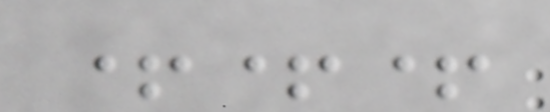+++
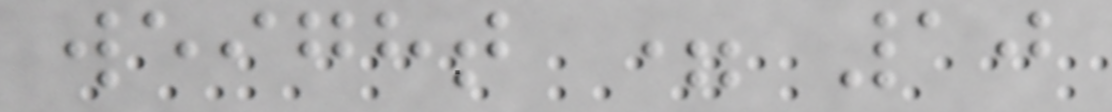weight = 10
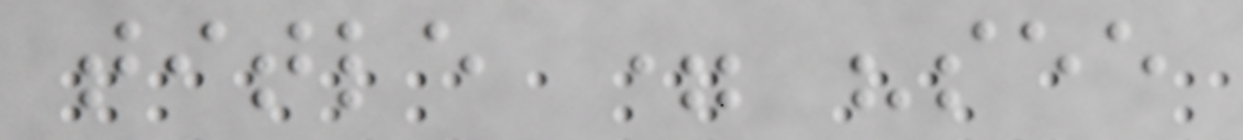title = "see
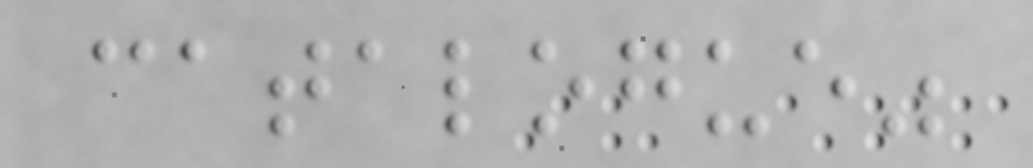catalogue"
